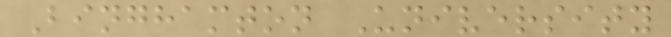Binghamton University
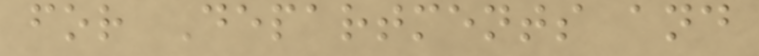for Departments and
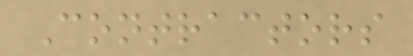Contractors
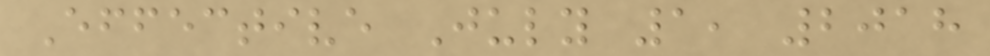Effective July 1, 2018
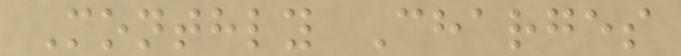Monthly Charges
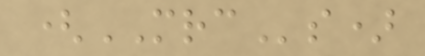(MRCs)
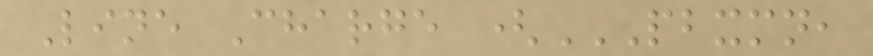Line Charge (PBXMN,
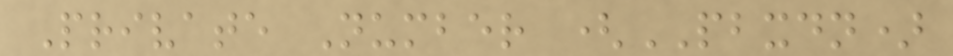Private Number (PBXDN)
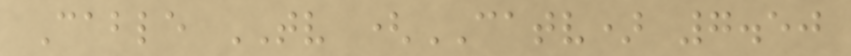Cable TV (CATV) 7.50
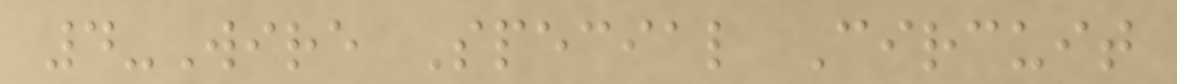4-Wire Special Circuit
